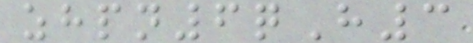zhpn6qH3
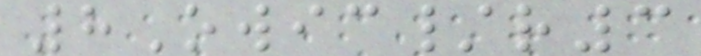8Owic/r3
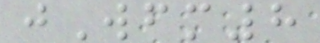jWfm8
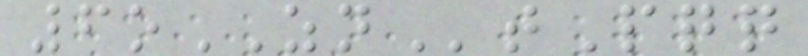6oZNtPqq
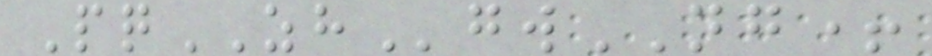PqZHgwNG+
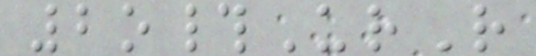2o#UrR
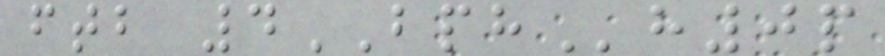ftb 4BPHh0p
